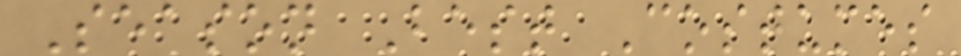Season Best Costumes
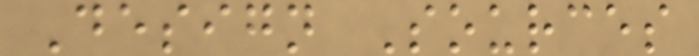Design Sources
